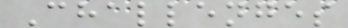Challenges
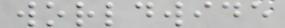worldwide
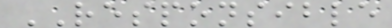RESPONSIBLE
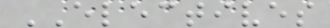ELECTIVES
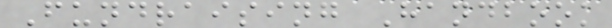Fundraising Handbook
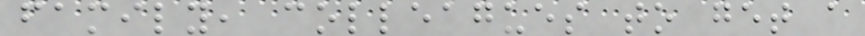family, colleagues to get a
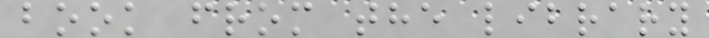book from the library
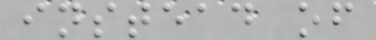instead of
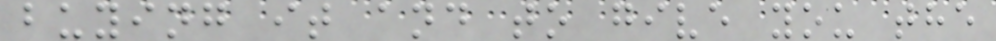buying it and to give you the
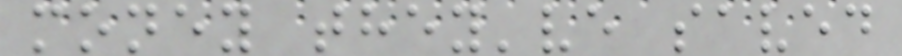money they've saved
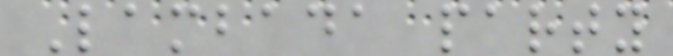Lambada party
